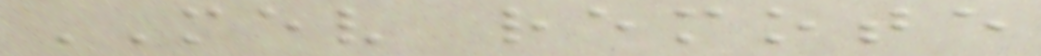MEV remote
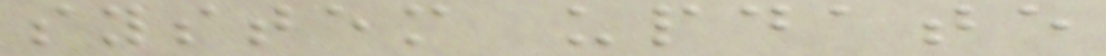system update
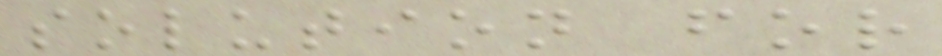solution for
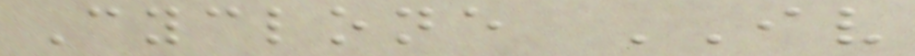Cyclone IV
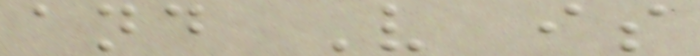and V is
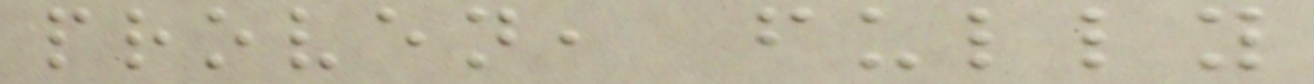proven, fully
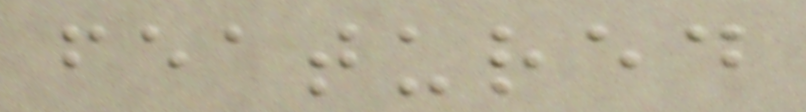featured
